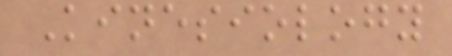Kinesiology
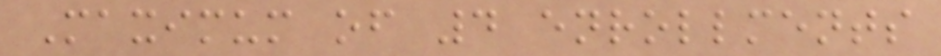Maximum of 4 enrollments
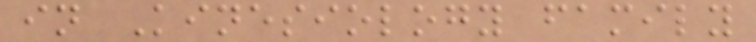in Kinesiology family
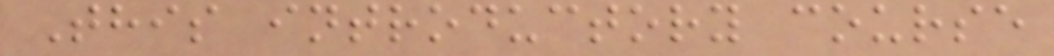This introductory course
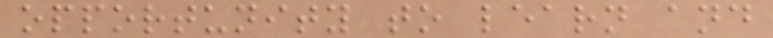opportunity to learn and
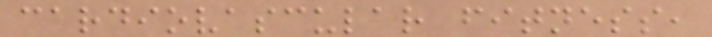cardiovascular fitness,
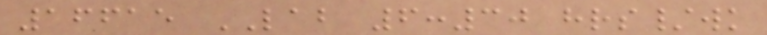16615 LAB 6:30 hrs/wk
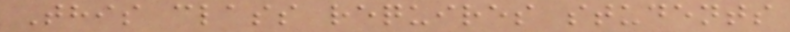This class requires students
